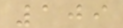109
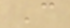C
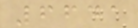6641
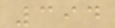394
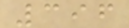396
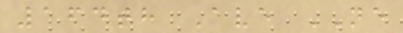164th Ave NE
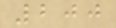200
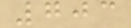703
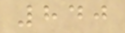840
